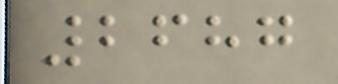2687
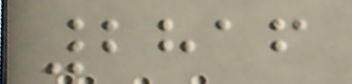2816
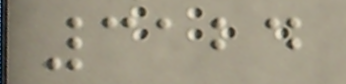3124
